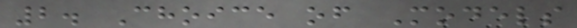2. Choice of Models
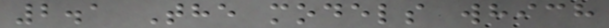2.1 The models which
